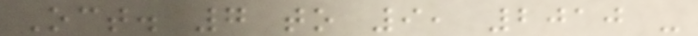Oct. 7 to 9, 2010 -
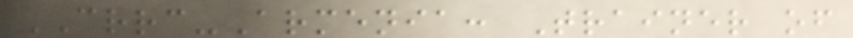CRRC-Armenia: Trainer of
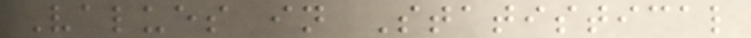Values in Statistical
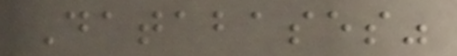Databases"
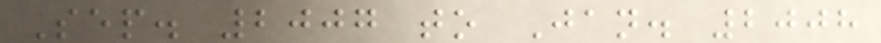Sep. 2007 to Jan. 2008
